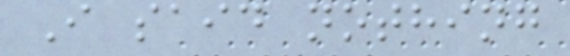I said nothing
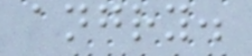angry.
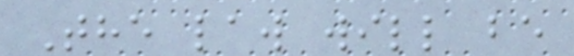The law will be
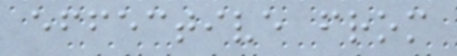effective from
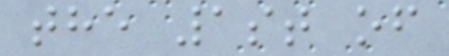the 1st of
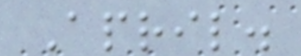April.
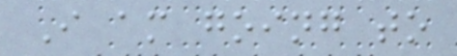I am going to
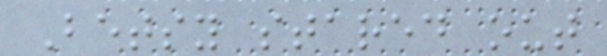Betsy stared out
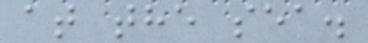at the sea.
